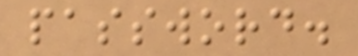password.
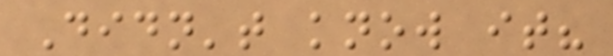Didn't know it?
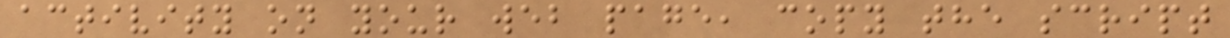activity on your web page, copy the script
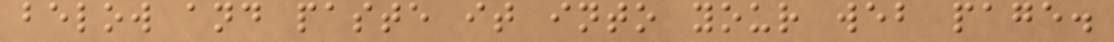below and paste it into your web page.
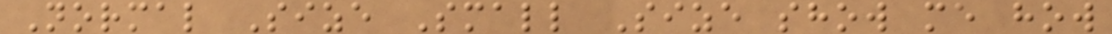Normal Size Small Size show me how
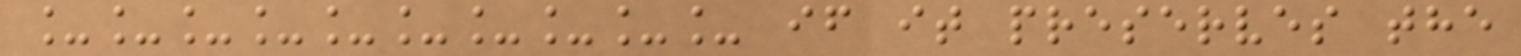__________ if it preserves the
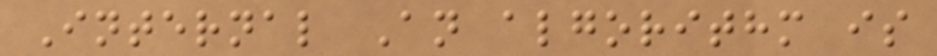Internal An algorithm is
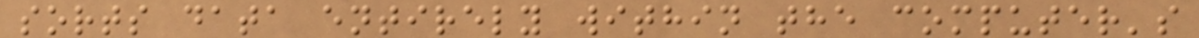sorts data entirely within the computer's
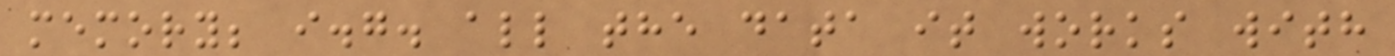memory; i.g. all the data it works with
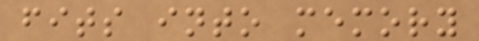fits into memory
